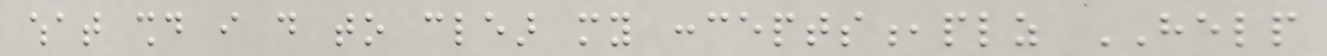what should i do to clear my concepts,plz HELP
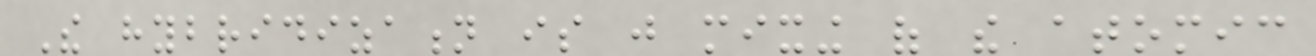The hybridization is just mixing of the atomic
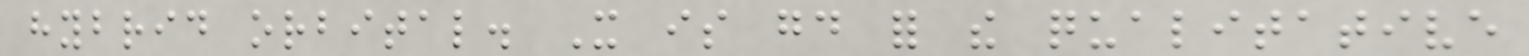hybrid orbital. It is good for the qualitative
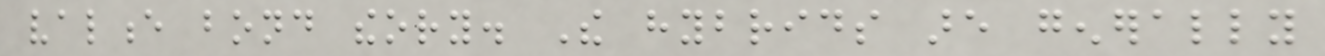valence bond theory. The hybrids are generally
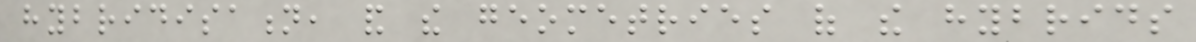hybridisation, and the geometries of the hybrids
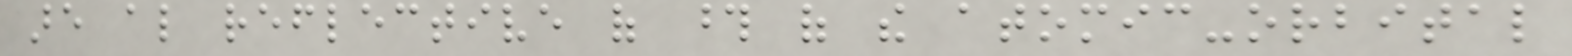are also reflective of those of the atomic-orbital
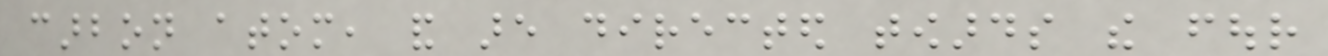carbon atom, and are directed towards the four
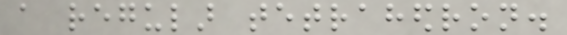a regular tetrahedron.
